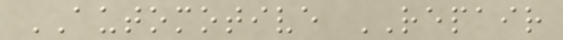AUTOMOTIVE REPAIR
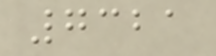7321
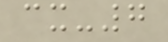cx-7
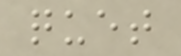quet
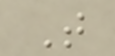T
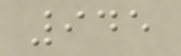945
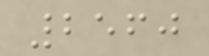2560
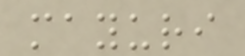mayuri
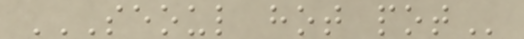SEOUL HOT POT
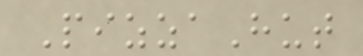PizzaHut
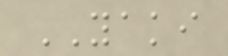YAKI
